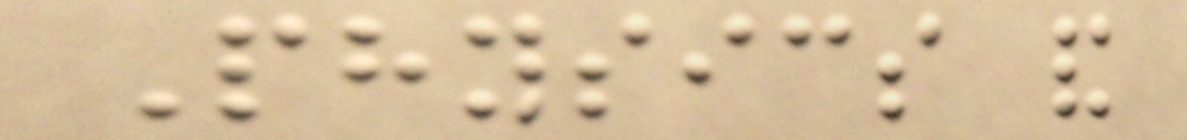Physics and
